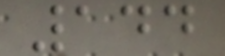144
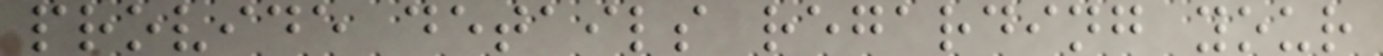provide details regarding your
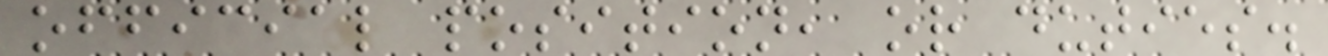official position, or duties.
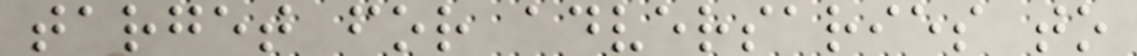target for adversaries to
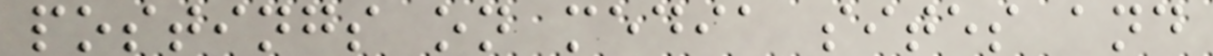postings on media sites and
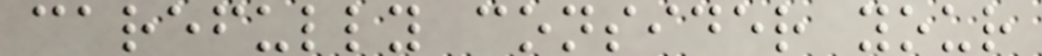carefully consider your
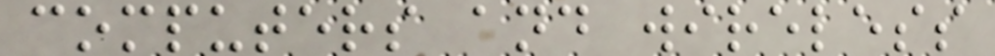computers and wireless
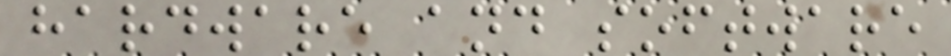hardware and software
